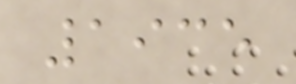1935
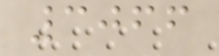3066
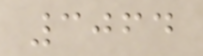3064
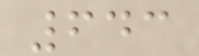643
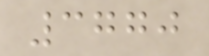3770
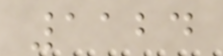1124
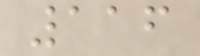116
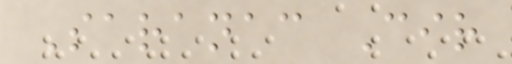Saranac Cir
